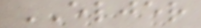ELJER
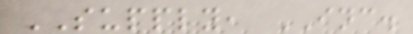SUPPLY, INC.
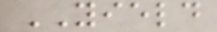YIELD
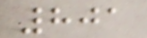801
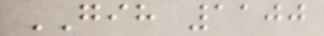GIH 1100
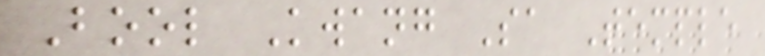Bool Kwang Sa Temple
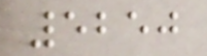5250
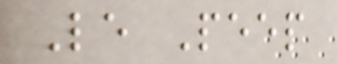Le Peep
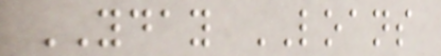YDAY LOANS
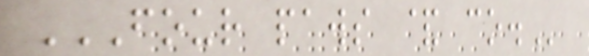FOUR PAWS & CO.
